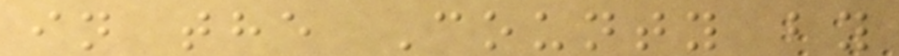in the County by
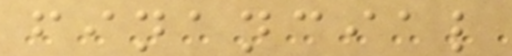financial
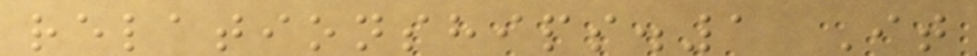relationships.1 It
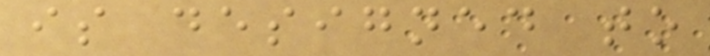is designed to
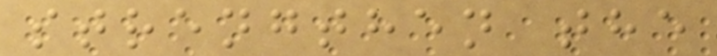strengthen the
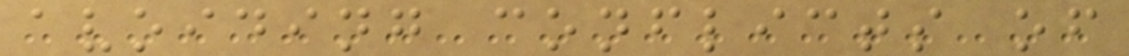avoiding conflicts of
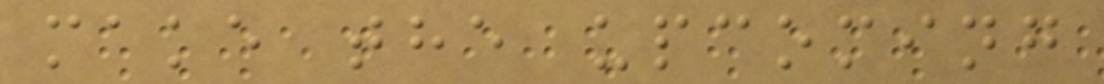make the upcoming
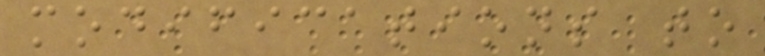modifications to
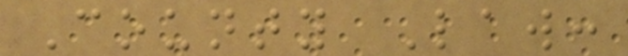County Law:
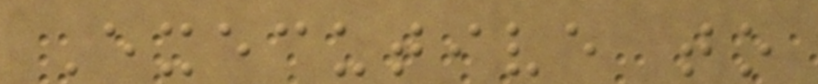Executive to
